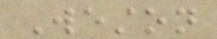Weston
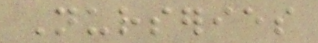Nurseries
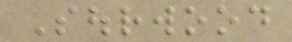Sourwood
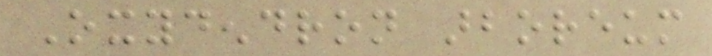Oxydendron arboreum
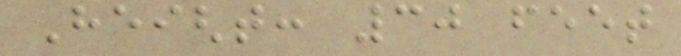Height: 30 feet
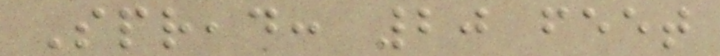Spread: 20 feet
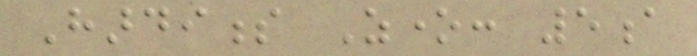Hardiness Zone: 5a
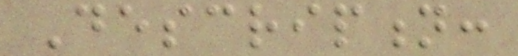Description:
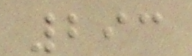293
